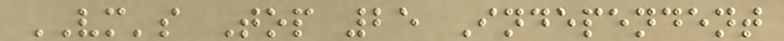VM's Top 25 Independent
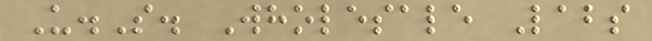U.S. Wholesale Labs
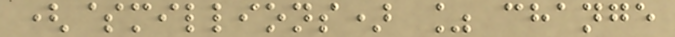($millions) % change
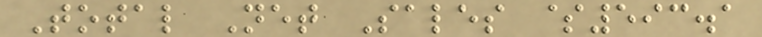Total Net Sales $593.1
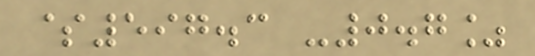$597.3 -0.7%
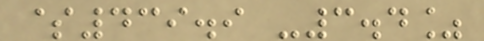$439.9 -3.4%
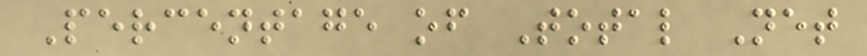Percentage of Total Net
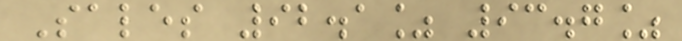Sales 92.1% 93.7%
